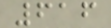616
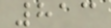813
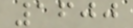1600
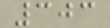303
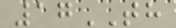17TH
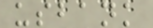usbank
